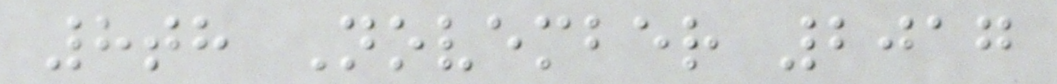8th November 2017
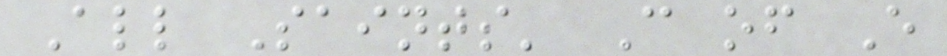All Saints' C of E
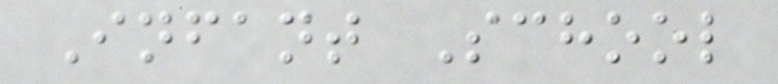Infant School
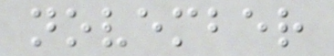november
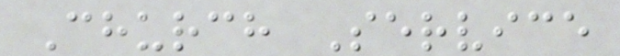Church Service
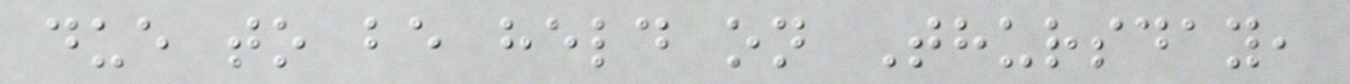due to be held on Thursday,
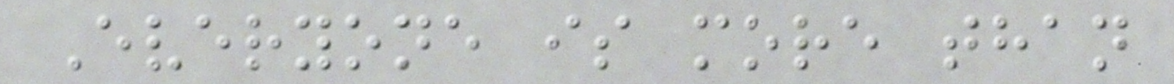Everyone is more than
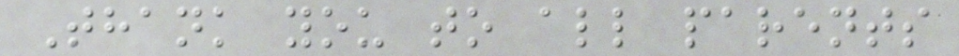Thank you to all parents
